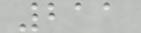211
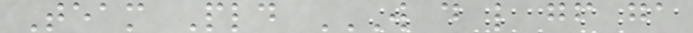Team Pld W D L GF GA
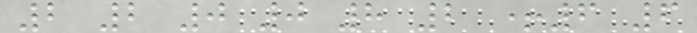2 2 0 0 8 2 +6 6
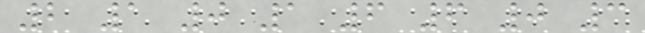2 1 0 1 6 6 0 3
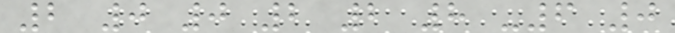2 0 0 2 2 8 -6 0
